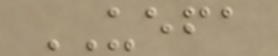UEFA
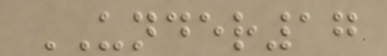UNDER17
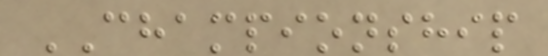CHAMPIONSHIP
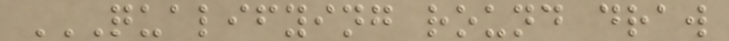QUALIFYING ROUND DRAW
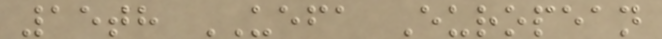15th UEFA European
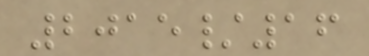2015/16
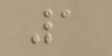1
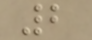2
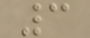3
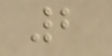2
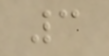3
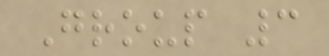Group 3
